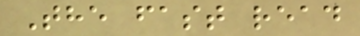The fast read
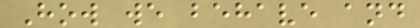How we behave and
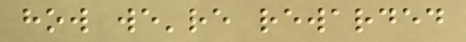how we're rewarded
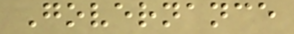Governance
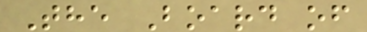The Board of
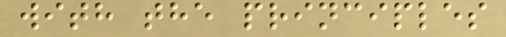with the principles
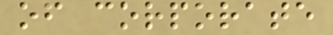of corporate
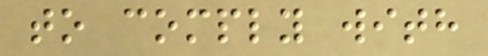to comply with
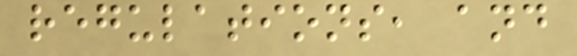regulations, and
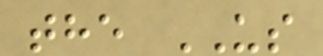the US
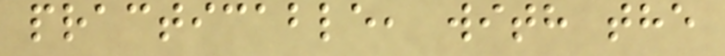practicable, with the
